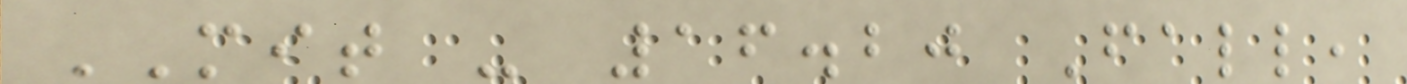MIT - 16.20 Fall,
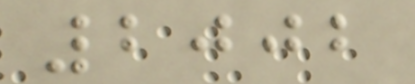2002
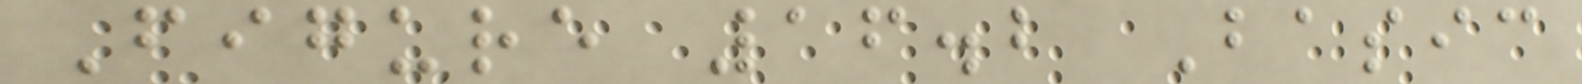Figure 16.2 Basic
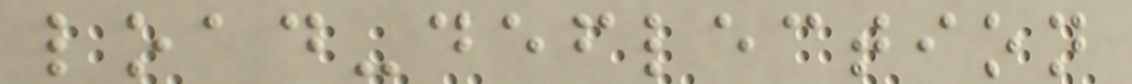load-deflection
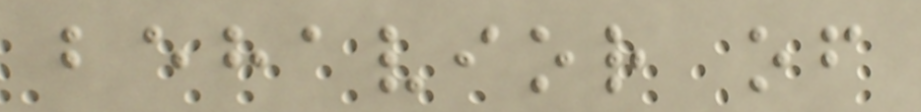behavior of
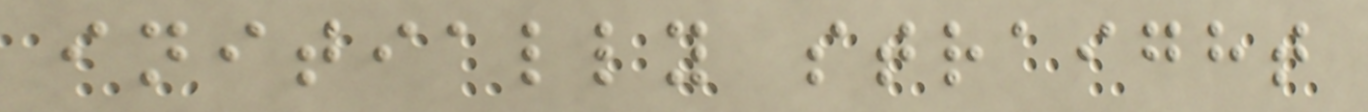initially straight
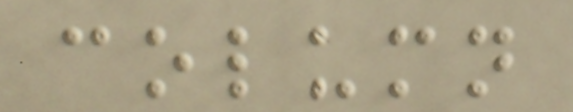column
